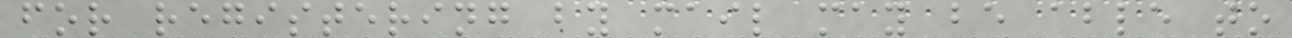for registering by mail may be able to
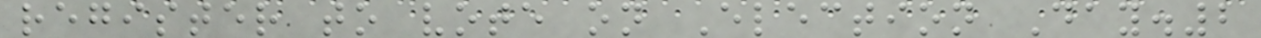register to vote on Election Day.2
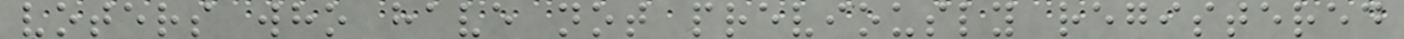voters who have not previously registered
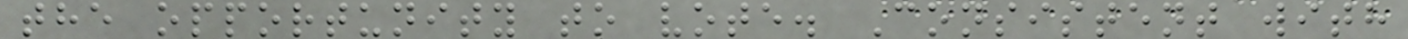the opportunity to vote. Consistent with
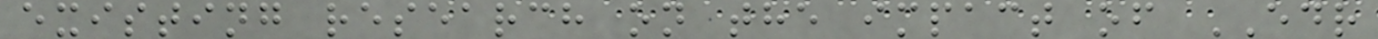existing research on the impact of EDR
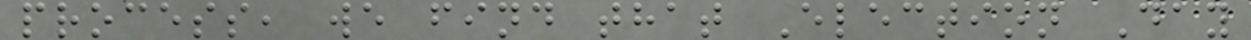process, we find that Election Day
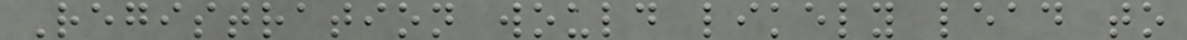Registration would likely lead to
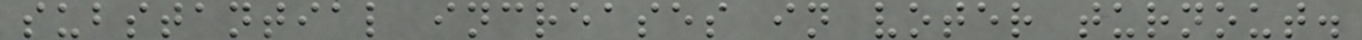substantial increases in voter turnout.
